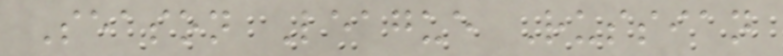Season League Russian
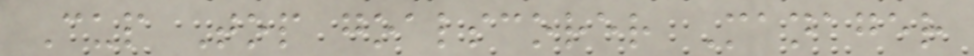Cup Top goalscorer Manager
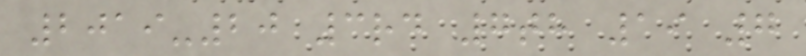2019-20 3rd 7th 19 7
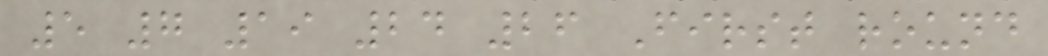5 7 19 24 26 First round
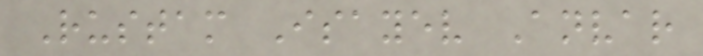Rustam Isayev Anvar
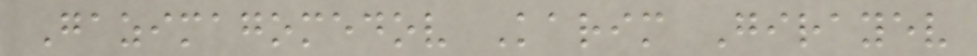Gazimagomedov Karim Girayev
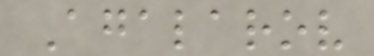Agalarov
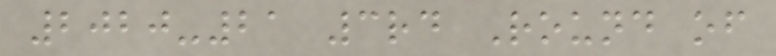2020-21 3rd Round of
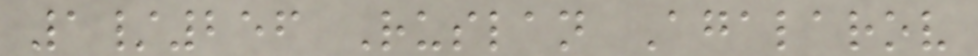1/256 Ruslan Agalarov
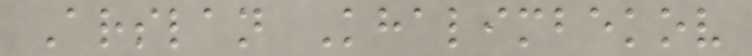Arslan Khalimbekov
